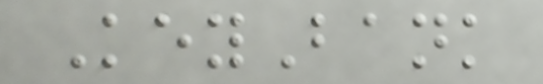KeyBank
